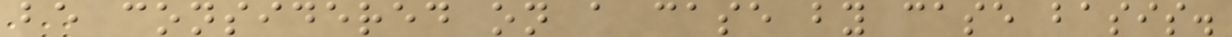be considered on a case by case basis.
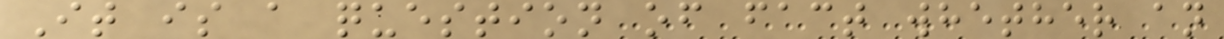It is a question of fact whether an
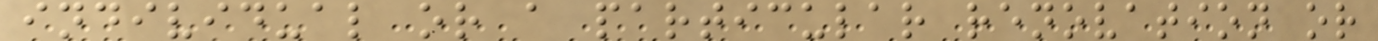individual or a particular renovation or
